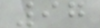97
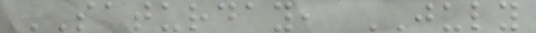SATURDAY, JULY
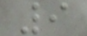9
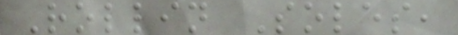Rollin Soles,
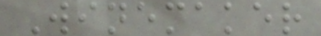Winemaker
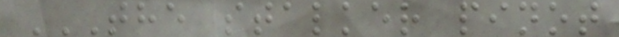THE STALKER PINOT
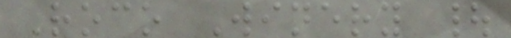Roco Winery |
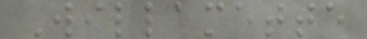Willamette
